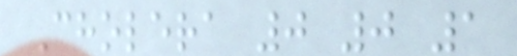Cholera 0 0 1
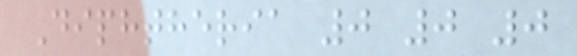Diphtheria 0 0 0
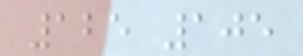125 105
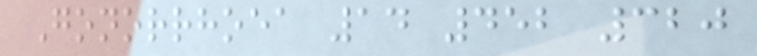Gonorrhoea 14 452 320
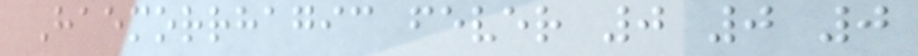Haemorrhagic fever 0 0 0
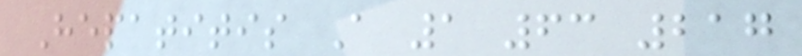Hepatitis A 1 63 217
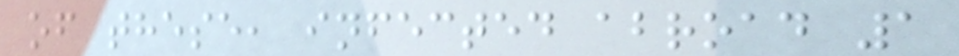of these, infected abroad 1
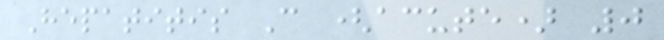Hepatitis C (acute) 0
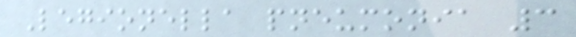Legionella pneumonia 3
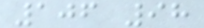106 98
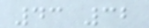43 32
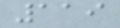119
